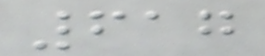617
